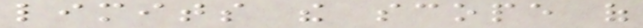limits the scope of
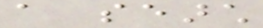a search
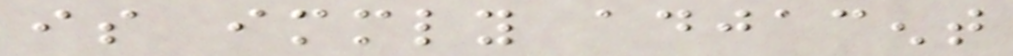is immediately adjacent
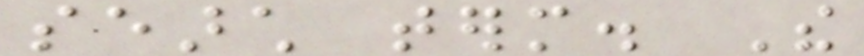search term. The
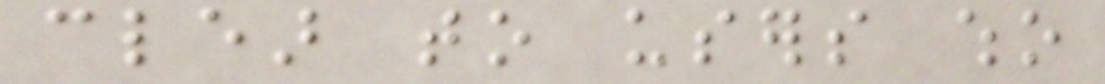clear to users who
